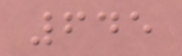645
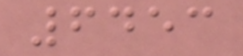6453
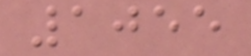1055
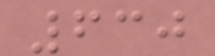630
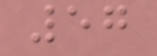57
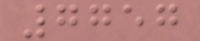7757
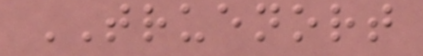TRUENORT
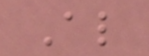Al
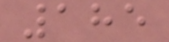185
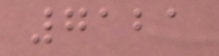7121
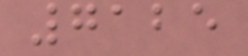7125
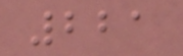221
